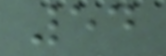54
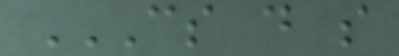CS D S
